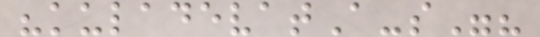"kuladevatA-s"?
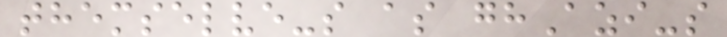themselve-s as ghAzi-s
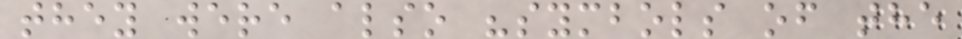they were also "symbols of the
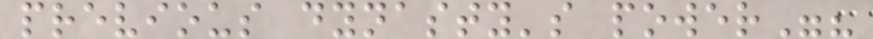previous dynasty's power"?
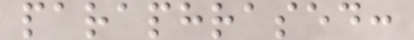paraphrased:
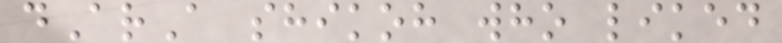dArA shikoh who liked
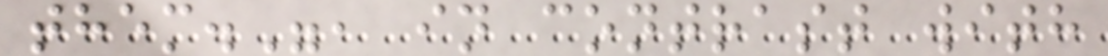them.", in contrast with
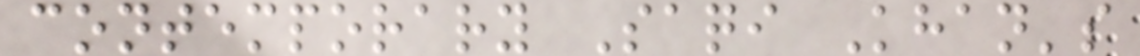contemporary Saqi Khan's
